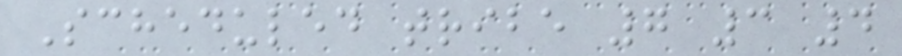Scheduled tribe 7 3 4
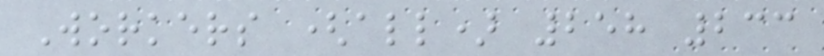Workers (all) 258 233
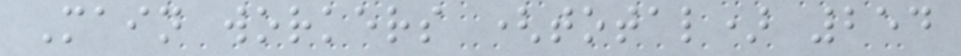Main workers (total) 254
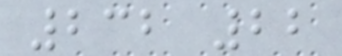232 22
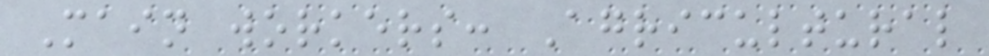Main workers: Agricultural
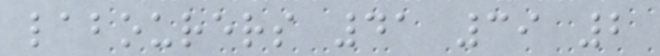labourers 41 39 2
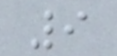9
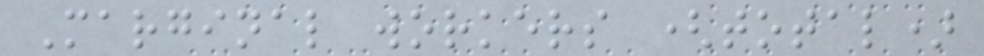Marginal workers (total)
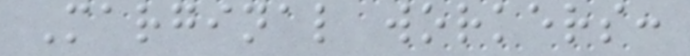Marginal workers:
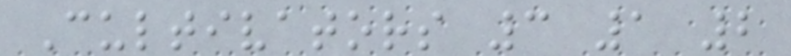Cultivators 3 1 2
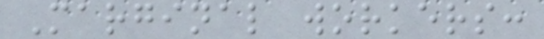Marginal workers:
